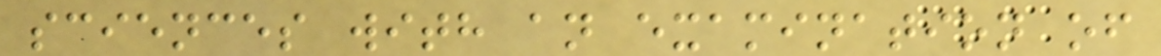sciences with an examination of
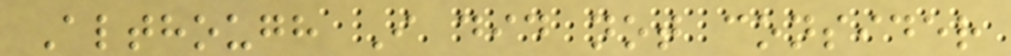Although I did not consider
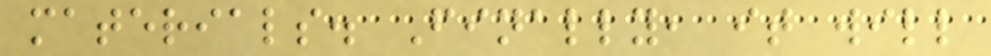materials. Finally, it will
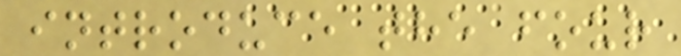introduce the four
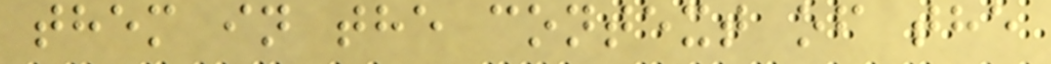them in the context of the
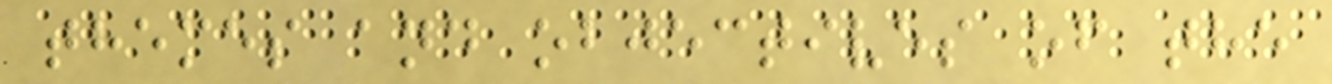themes and objectives of the
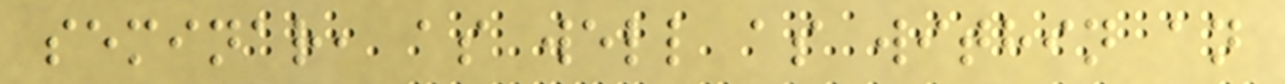seminar, as well as within an
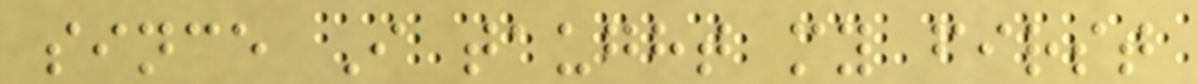since I taught my first
